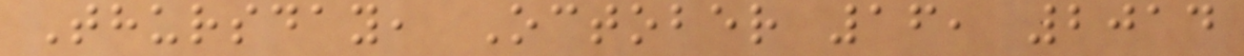Thursday, October 16, 2014
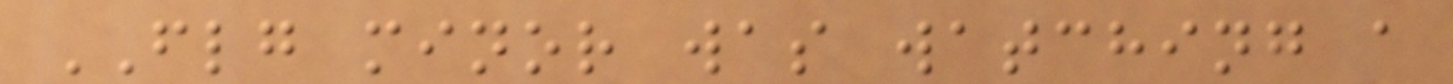FLG minor was watching a
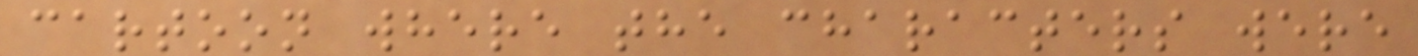cartoon where the characters were
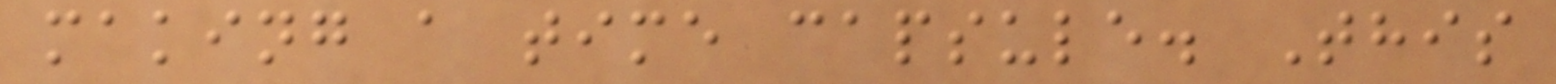making a time capsule. This
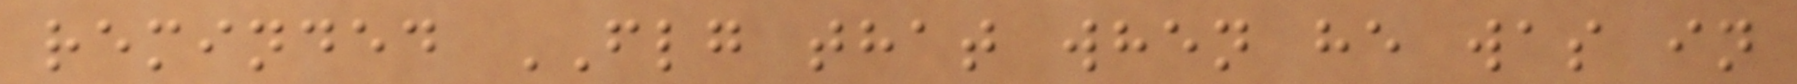reminded FLG that when he was in
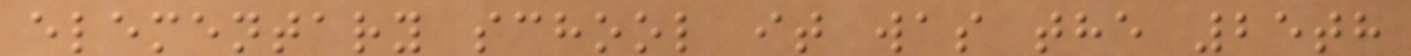elementary school it was the 25th
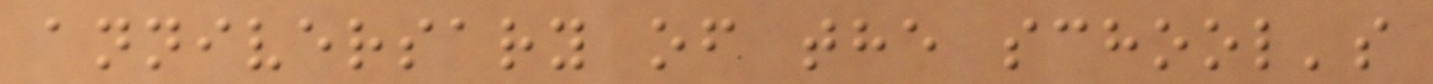anniversary of the school's
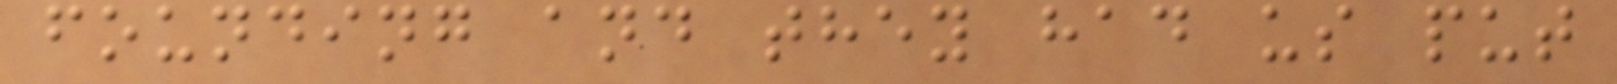founding and they had us put
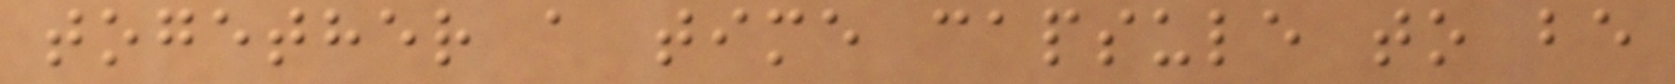together a time capsule to be
